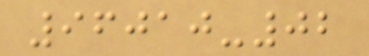96010-02
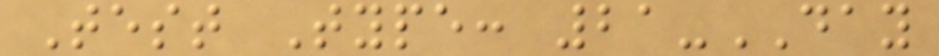Test Type: 21-DAY
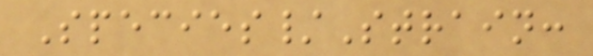Species/Strain:
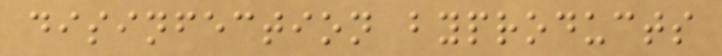disinfection byproducts
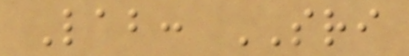Lab: SRI
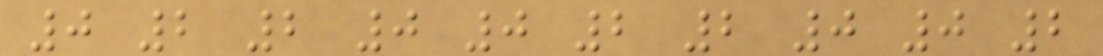0 2 2 0 0 2 2 0 0 2
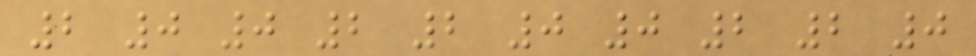2 0 0 2 2 0 0 2 2 0
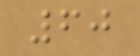60
